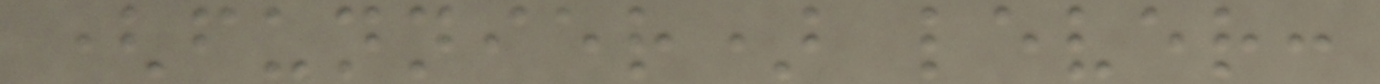(funnier) lever:
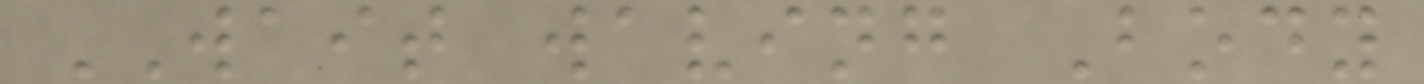WAIT waving Body
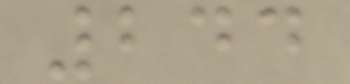244
